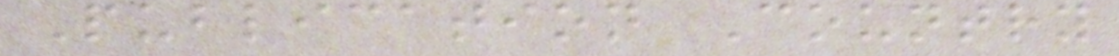Publication Country
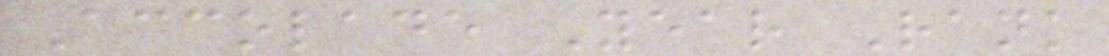Accolade Year Rank
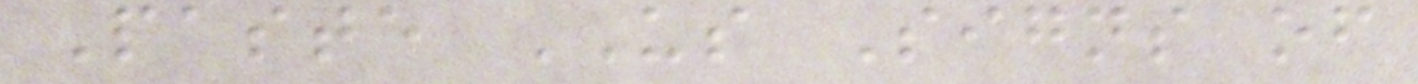Paste US Signs of
